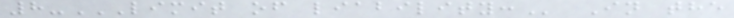8-LIMIT OF LIABILITY: In the
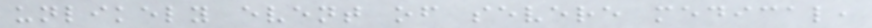unlikely event of severe medical,
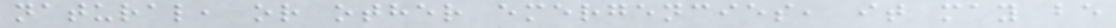natural, or other emergencies, it may be
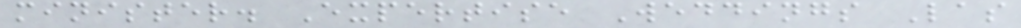minister. Expertise Weddings Las
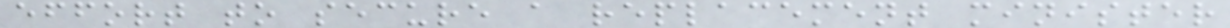effort to secure a replacement minister
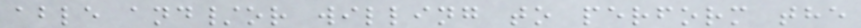able and/or willing to perform the
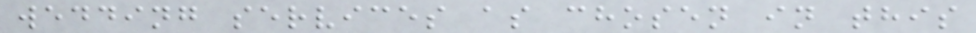wedding services as chosen in this
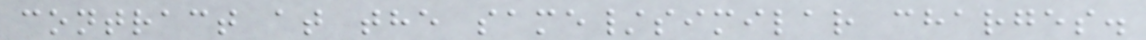contract at the same/similar charges.
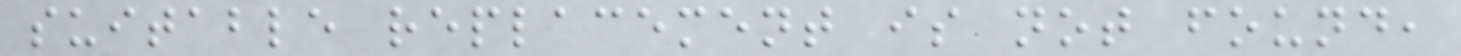suitable replacement is not found,
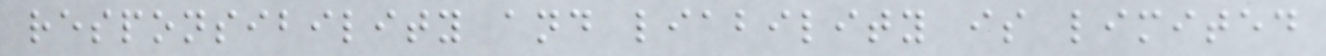responsibility and liability is limited
